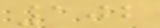102
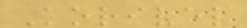Korivel
